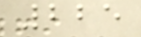225
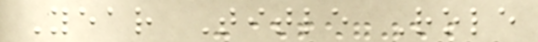Year Title Role
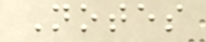Notes
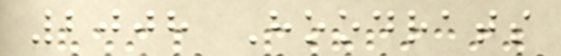2008 Hoodrats
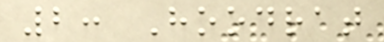2: Hoodrat
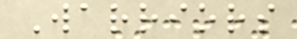Warriors
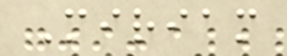Miriam
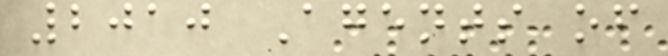2010 Agents of
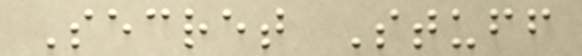Secret Stuff
